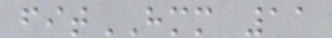fitHMM 11
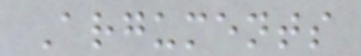Arguments
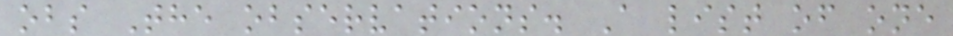obs The observations. A list of one
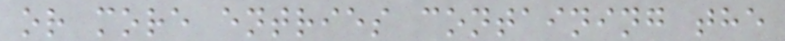or more entries containing the
